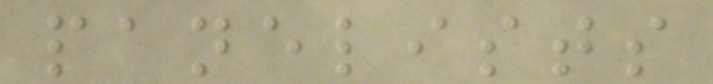panelists
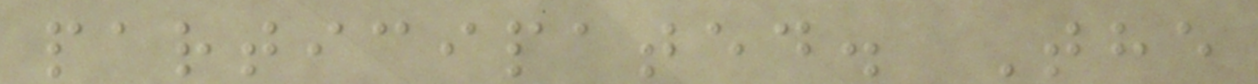participated. The
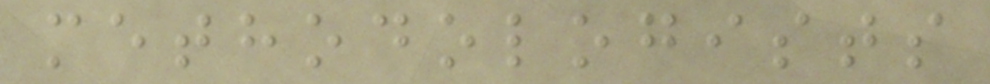methodologists
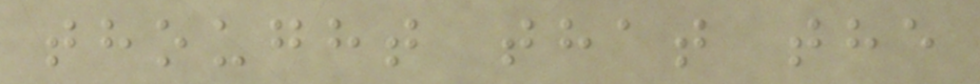thought that the
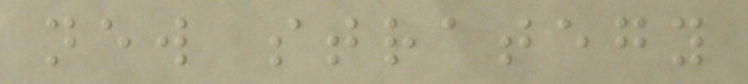new strategy
